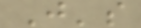J's
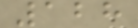128
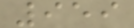959
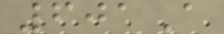601A
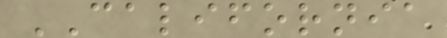CALIFORNIA
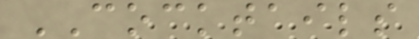COCKTAILS
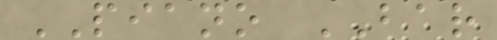PIANO BAR
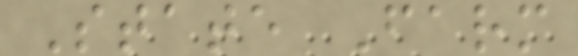State Farm
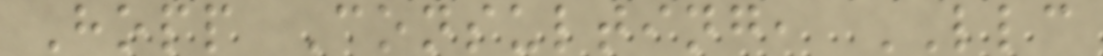Hopp Consulting, LLC
